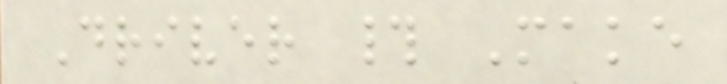Driver # Make
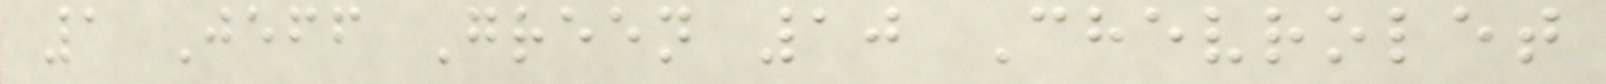1 Jeff Green 10 Chevrolet
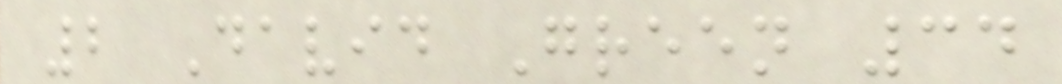2 David Green 34
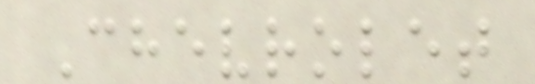Chevrolet
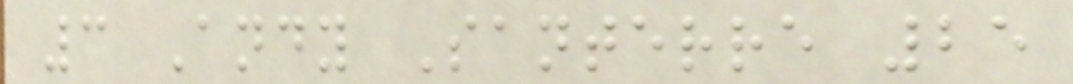3 Andy Santerre 25
